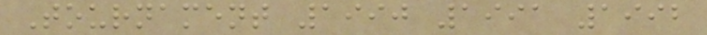Tournament 1990 1991 1992
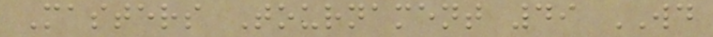Masters Tournament 49 WD
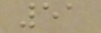51
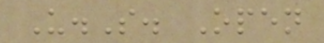U.S. Open
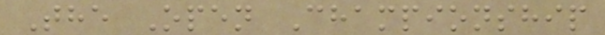The Open Championship
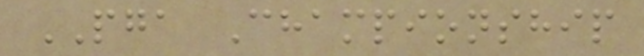PGA Championship
